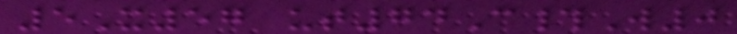5X57 ut74C#W0
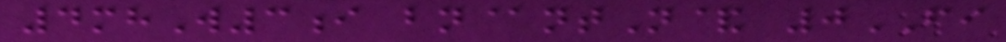4mhW3i bn@ntN& 0FI
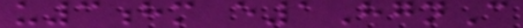u3hm e1HgnC
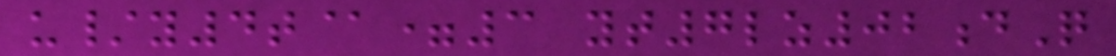u/y4t@=3 yt7lz02dQ
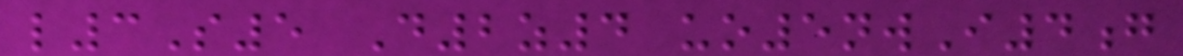l3S5 D2z4 uo5nwI4g
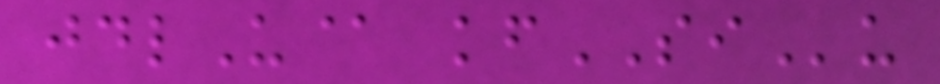jdlU@ kfSIu
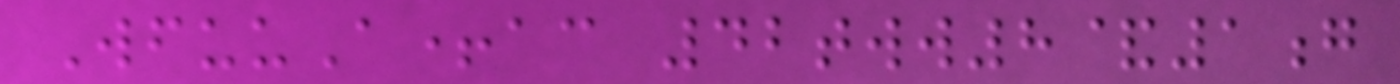WfuuA+ac 42tww8&1g
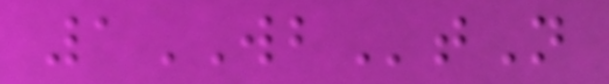1WBtN
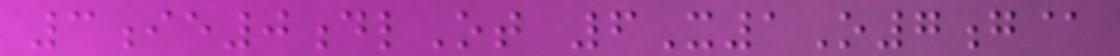3ie0dlOt 6X1O7g@
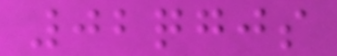02qgjs
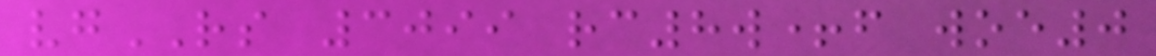vgRS 3099 rc8w+f woe0
